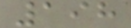198
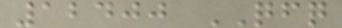12400 QFQ
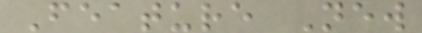Feature New
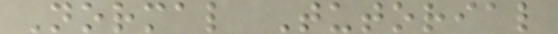Normal Tutorial
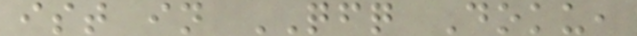ist in QFQ Doku,
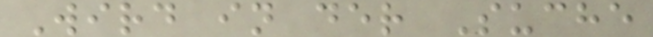Wird in der Suche
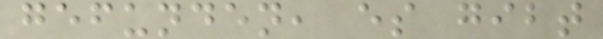gefunden, es gibt
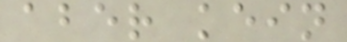aber kein
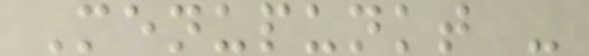Menupunkt -
